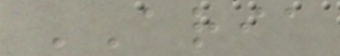ARIA
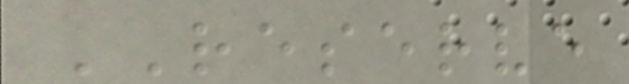RESERVE
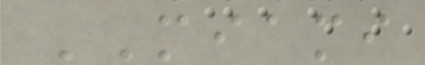MIAMI
